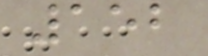152
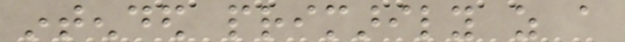intended primarily as a
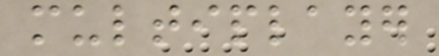multiplayer
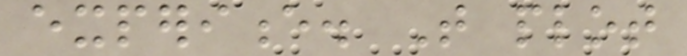experience. That plot
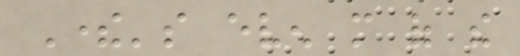There's even more of the
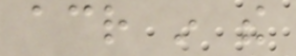across in the
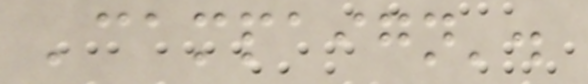'campaign'.
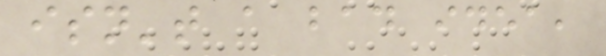isn't a bad idea,
